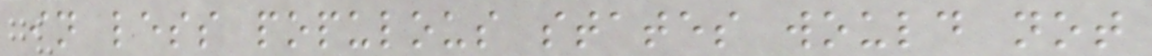in less populous states would not
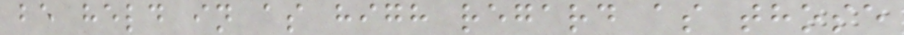be held in as high regard as those
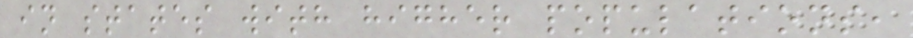in states with higher populations,
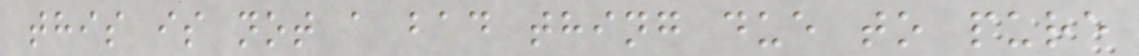this is not a bad thing due to pure
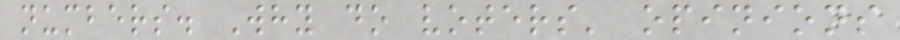numbers. Why do voters' opinions
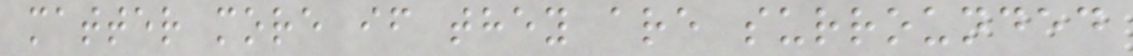matter more if they are surrounded
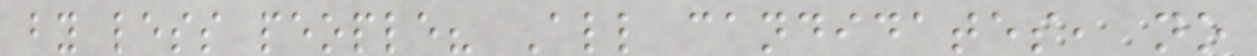by less people? All candidates, no
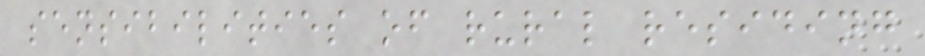sensibilities of rural residing
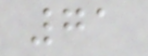71
